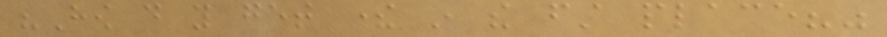"How do you get there in the first place?"
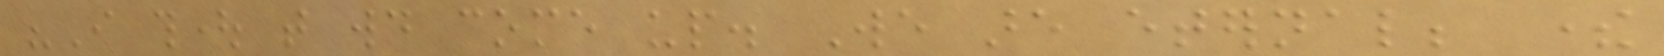"I thought that would come up. We are eternal; there
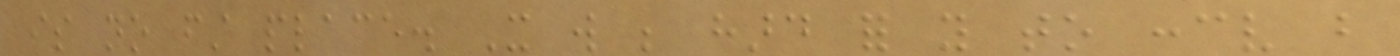is no first place. It will be hard for you to conceive but
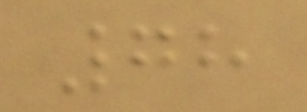78
